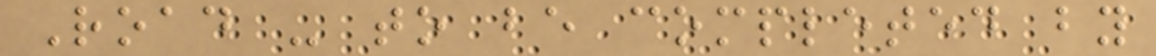Road - to be completed by
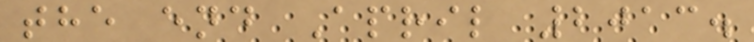the end April 2013.
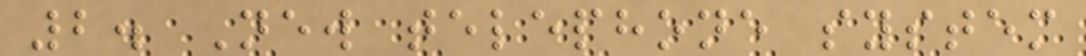2. New telephone system
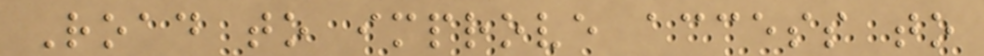Road to improve access to
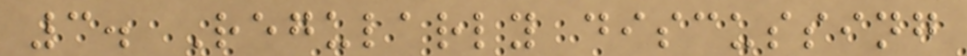3. Regularly discussing
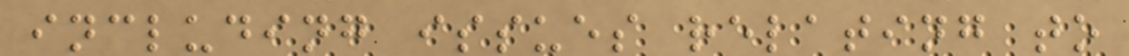including issues relating to
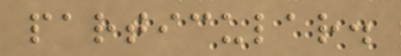particular.
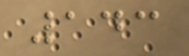143
